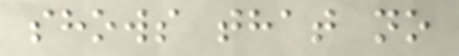shows that no
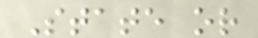State or
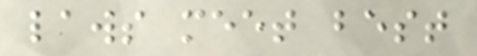laws meet best
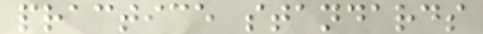practice standards
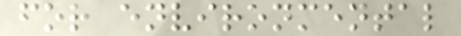for environmental
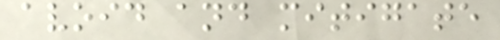avoid and mitigate
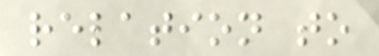relation to
